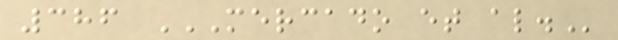386 MERCADO ET AL.
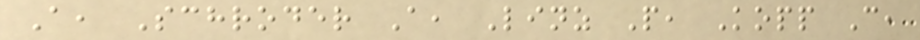A, Schroder A, Linz P, Kopp C,
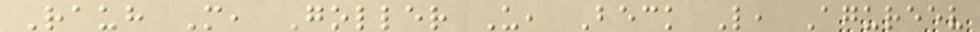Rauh M, Goller U, Beck L, Agureev
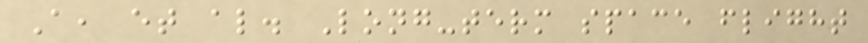A, et al. Long-term space flight
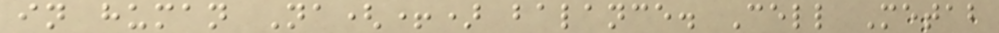in human Na(+) balance. Cell Metab
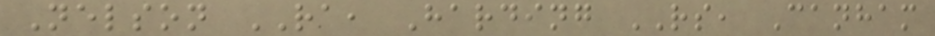Nelson RA, Harding RS, Canham
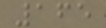165
